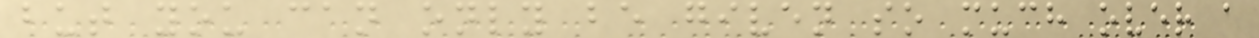but you can only be given so much over a
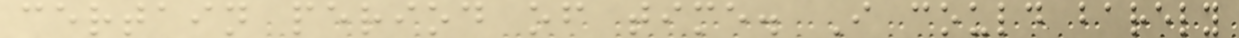certain period of time. I could barely
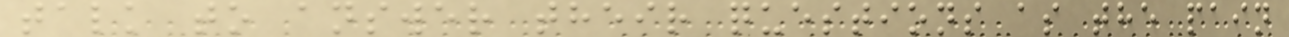talk to answer their questions as the pain
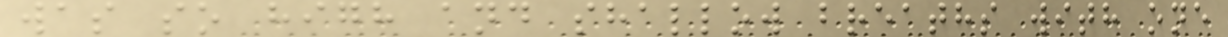was so high and shallow breaths with one
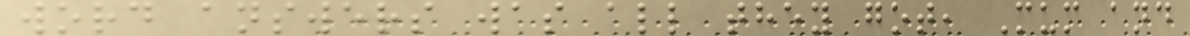word answers was all they got, Mum and
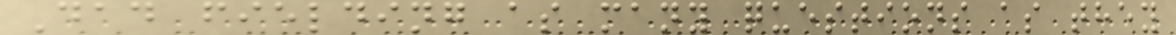Dad fielding as many questions as they
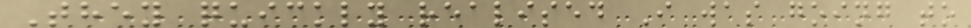They quickly realised I was going to
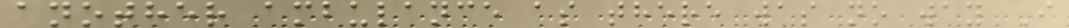another ambulance as there was no way I
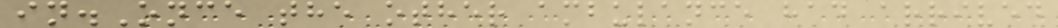in.Once the other ambulance had arrived
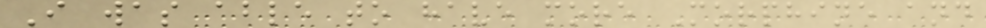I was able to have more Morphine and
